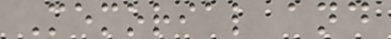Memorial and
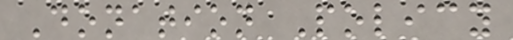Donation Policy
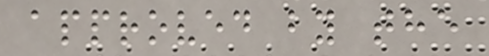approved by the
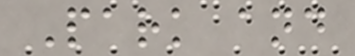Park and
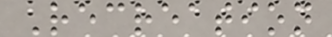Recreation
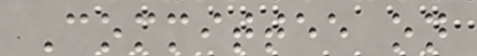Committee on
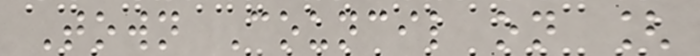Town Council on [
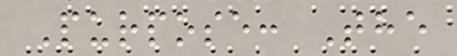Purpose: The
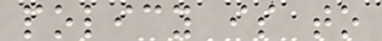policy is to
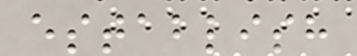establish
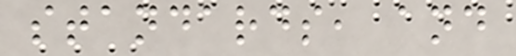standards, and
